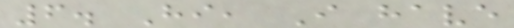6. Hi, I have
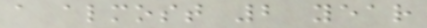a almost 2 year
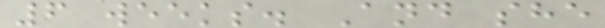6 weeks. And she
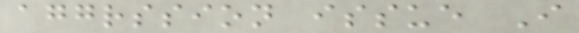aggrssion issue I
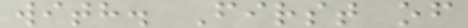with. First of
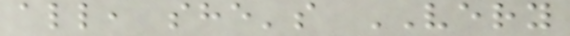all, she's VERY
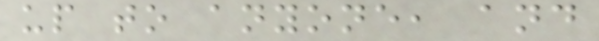up to anyone, and
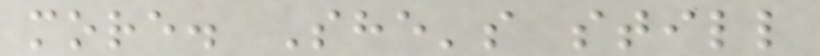more. She's still
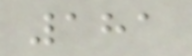181
